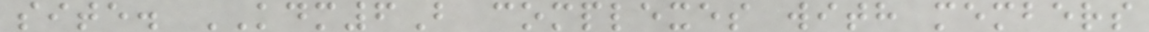site. KDM6B complexes with members
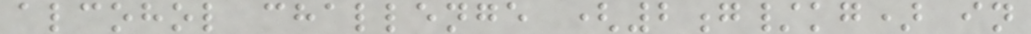alcohol challenge (2g/kg) in
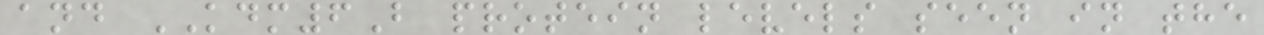and KDM6B protein levels seen in the
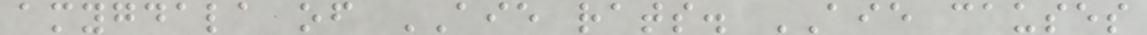amygdala of AIE rats. AIE causes
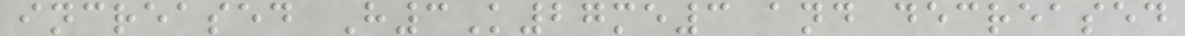increased H3K27me3 and decreased
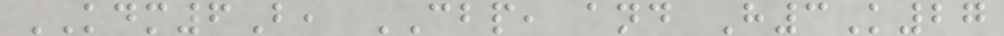KDM6B, CBP, and H3K27
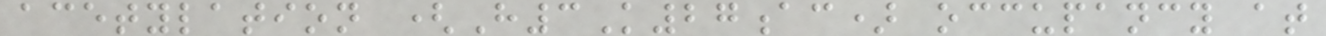acetylation (H3K27ac) occupancy at
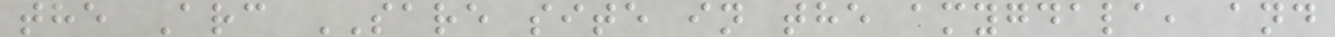the Arc SARE site in the amygdala, and
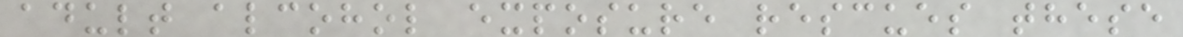adult alcohol exposure rescues these
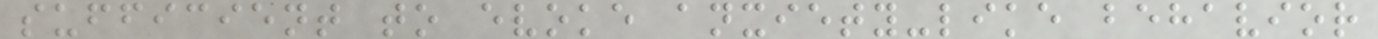sufficient to evoke anxiety-like behavior
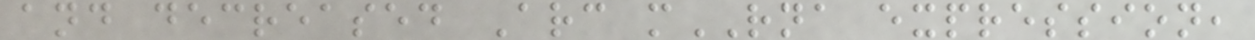and decreased Arc mRNA expression,
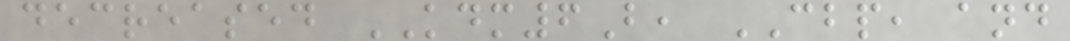decreased KDM6B, CBP, and
